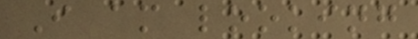I am looking
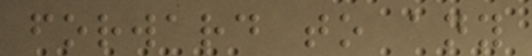forward to any
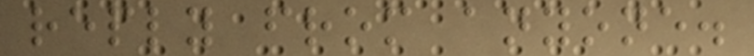reply from anyone.
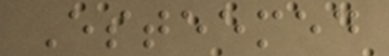Esteemed
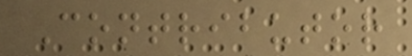Contributor
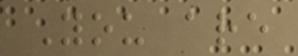You are
